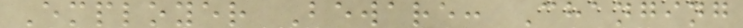Employer Beware: Changing
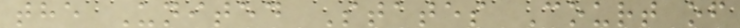the United States Court of
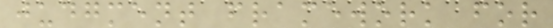judgment framework for
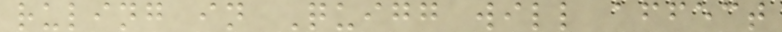ruling in Quigg will affect
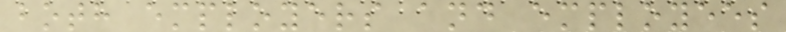both employers and employees
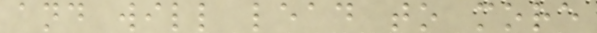and will lead to more
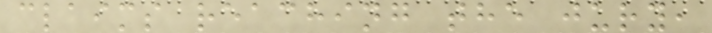claims reaching the jury,
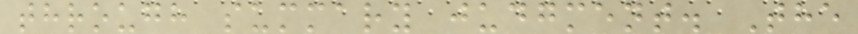through summary judgment. The
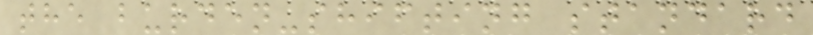the burden-shifting standard
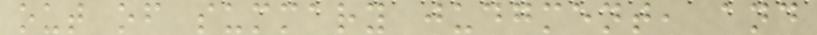out of summary judgment, and
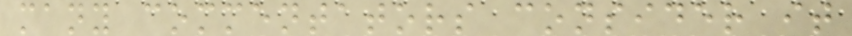many commentators consider it
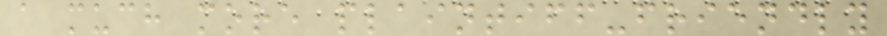a much more plaintiff-friendly
